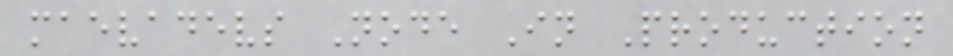maevadevs Node In Production
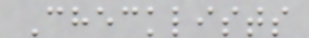Checklists
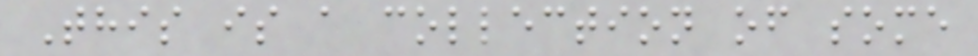This is a collection of some
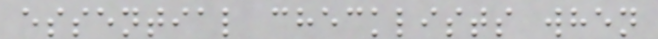essential checklists when
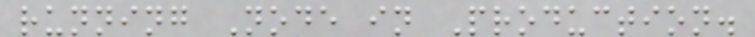running Node in Production.
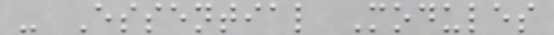- Essential Modules
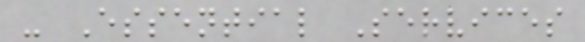- Essential Services
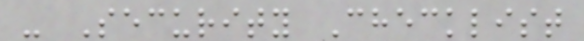- Security Checklist
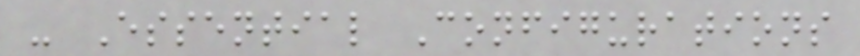- Essential Configurations
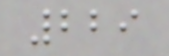229
